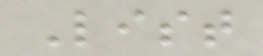List
